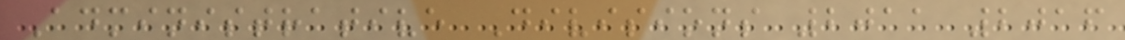Administrative Divisions 2011 2016
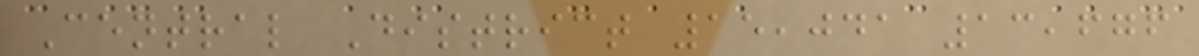Central District 15,041 13,676
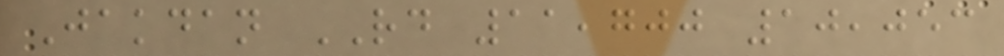Jakdan RD 11,700 10,053
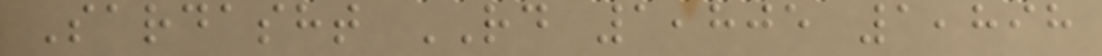Sardasht RD 1,805 1,898
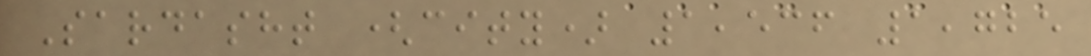Sardasht (city) 1,536 1,725
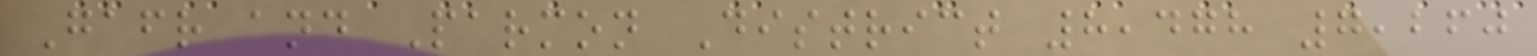Gafr and Parmon District 8,478 7,260
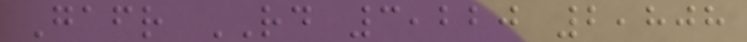Gafr RD 3,220 2,808
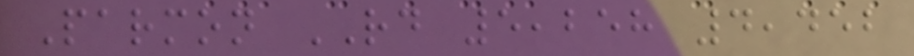Parmon RD 5,258 4,452
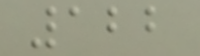122
